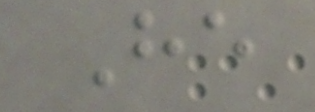He
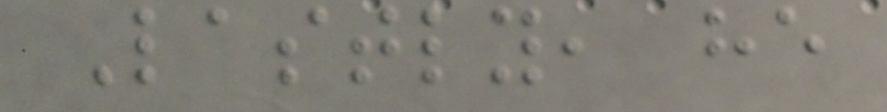Lastly, he
